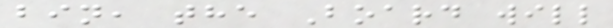bin, the Board will
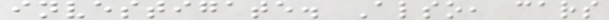investigate. Also, cars
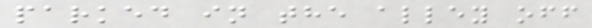parked in the alley off
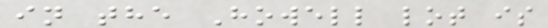in the Howell lot is
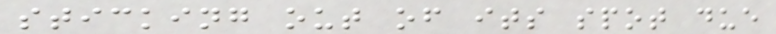sticking out of its spot due
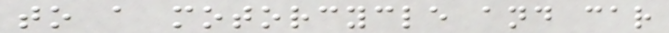to a motorcycle and car
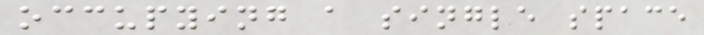occupying a single space
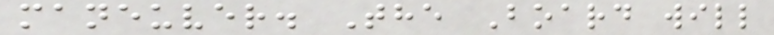maneuver. The Board will
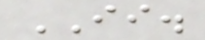II.
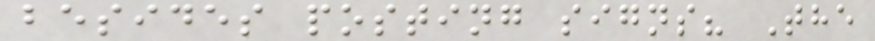besides posting signs? The
